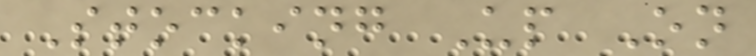Stocking Up On
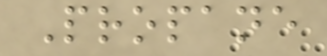Propane
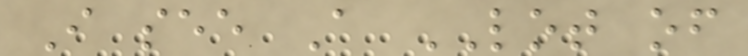I see A LOT of
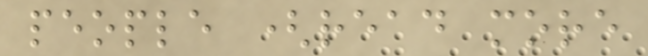people (read more
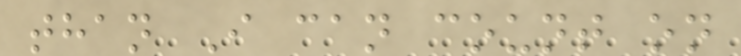than I can count on
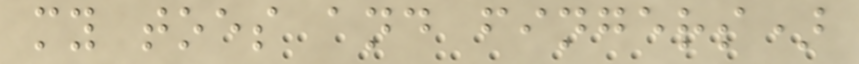my toes and fingers)
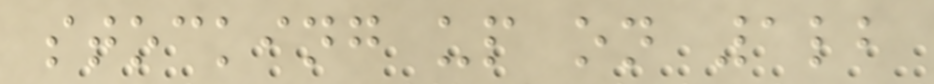stocking up on 1lb
